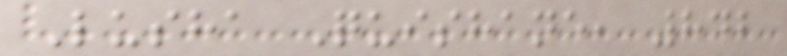Lusha Quishane, 842
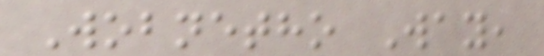Wobnetho Way,
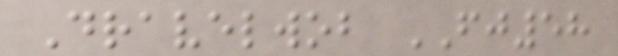Dravelwob FJ58
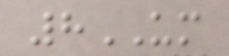8UM
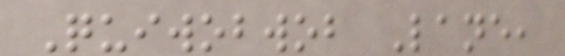Quiwobwob Lane,
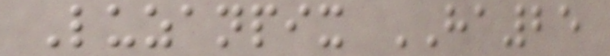Luzanpix HA25
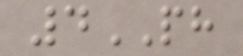4PH
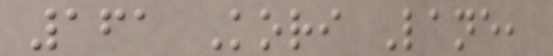161 Kori Lane,
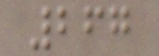267
